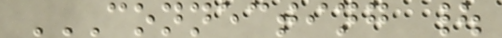CONNECTING |
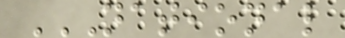NATIONAL
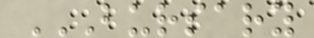BURSARY
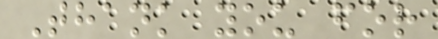Thank you for
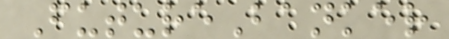FutureBanker
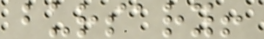bursary!
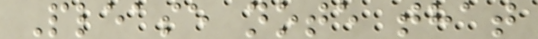Please note that
